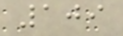109
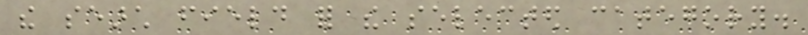the search field for the selected category.
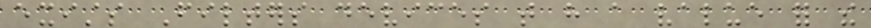exists Filters devices that have a value for the
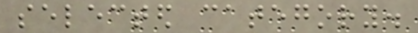selected category.
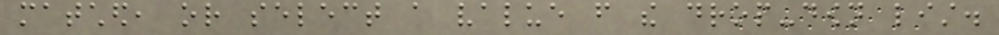matched, or select a value from the drop-down list.
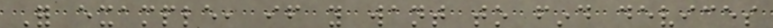For example, if you want to find devices
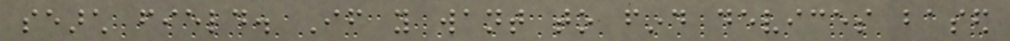search field. If you want to find devices based
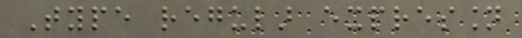Type regular expression
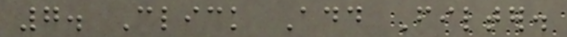7. Click Add Filter.
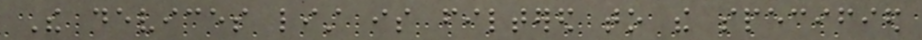The devices list is filtered to the specified
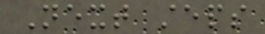Next steps
